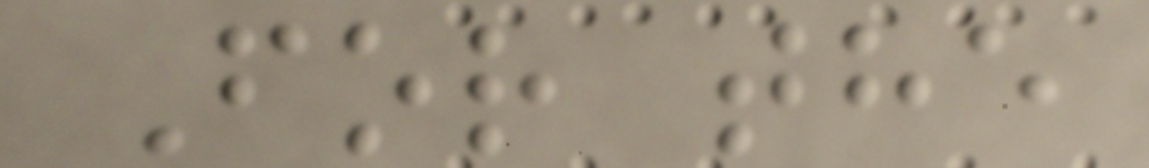For the
